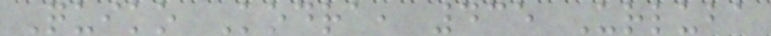Quiko Kodra, 435 Urluba
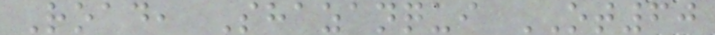Road, Shazanqui OT60
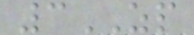3ZP
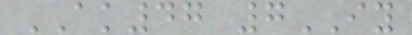AK47 7IY
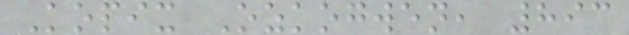Kopix Ozkogwen, 893
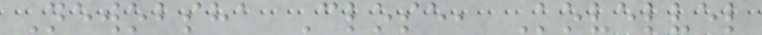Newobsha Close, Kovelvel
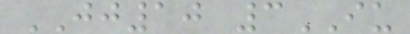JJ10 3IU
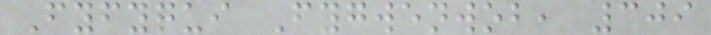Fyfyqui Fygwenwob, 309
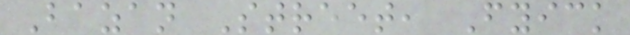Bazan Street, Fyick
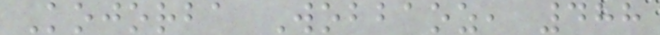Kojorba Wobbaoz, 488
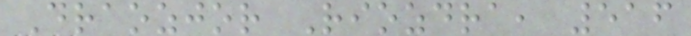Draozjor Riozdra, 516
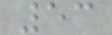53
